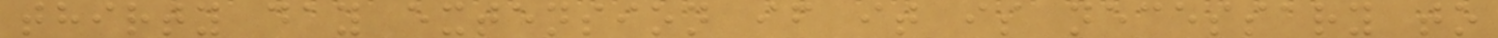thirty day extension if it is necessary to
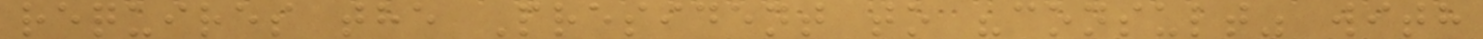requires the President to "consult" with
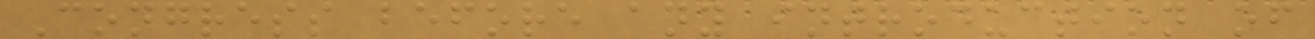Congress before any introduction of
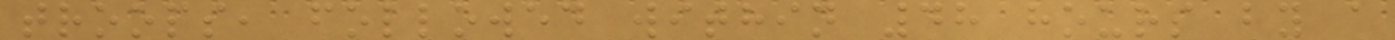troops, followed within 48 hours by a
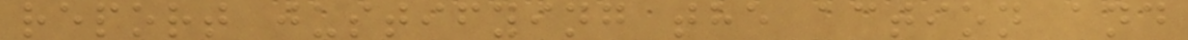report justifying the action and
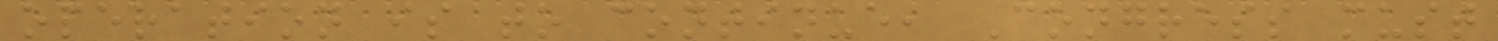operation is to continue, Congress must
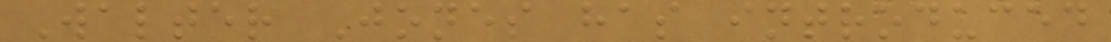Walter Jones has introduced
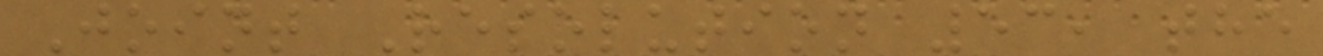Joint Resolution 53, the
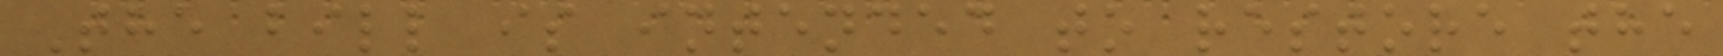The bill is intended to restore the
